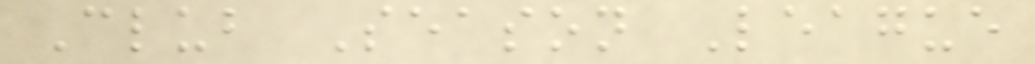Club Season League
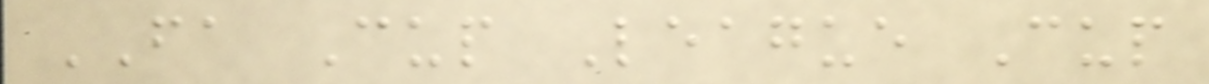FA Cup League Cup
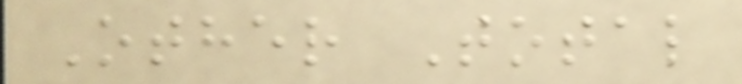Other Total
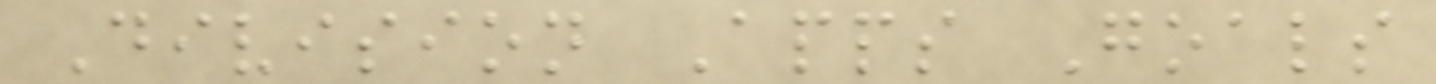Division Apps Goals
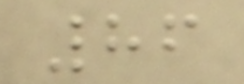86
